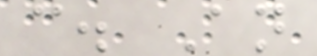c. An
